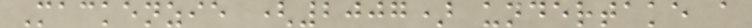Mackenzie (2007) undertake a
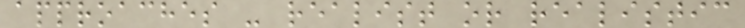approaches - realist or realistic
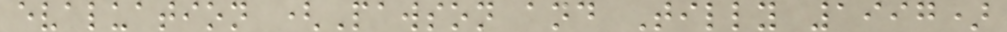evaluation (Pawson and Tilly 1997)
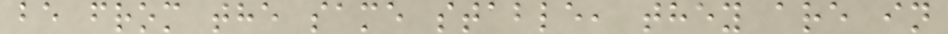be from the same stable, they are in
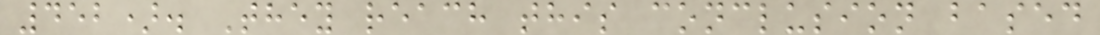452). They reach this conclusion based
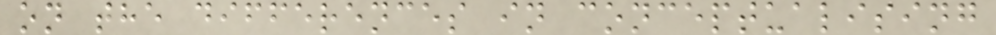on the differences in conceptualising
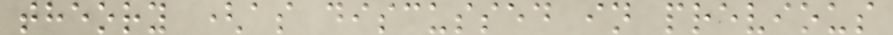theory (as discussed in previous
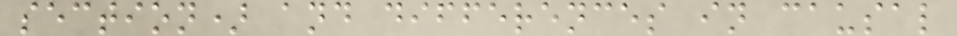section) and differences in causal
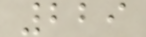229
